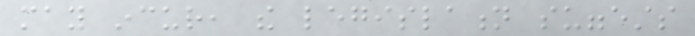may incur, the legislation suggests
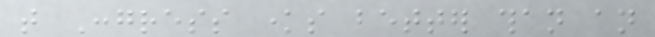that Congress knows better than an
